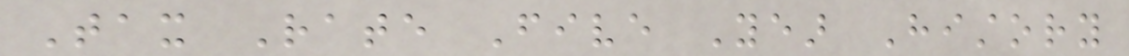Tax Rate Five Year History
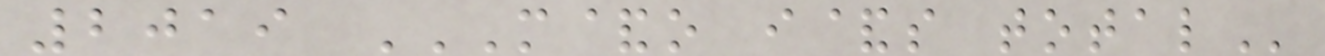2019 M&O I&S TOTAL
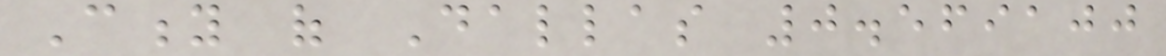City of Dallas 0.569100
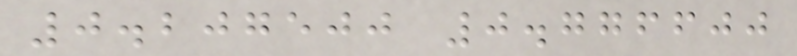0.207500 0.776600
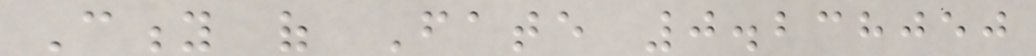City of Fate 0.238050
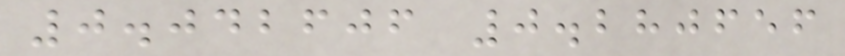0.042606 0.280656
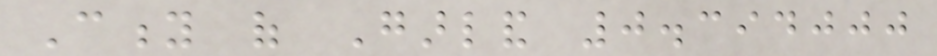City of Garland 0.394000
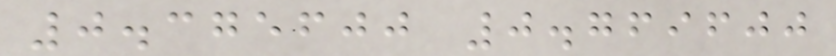0.375600 0.769600
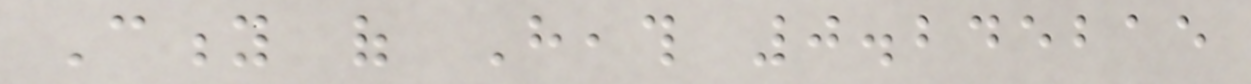City of Heath 0.245215
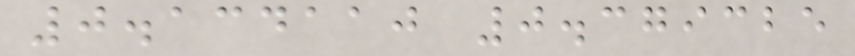0.134110 0.379325
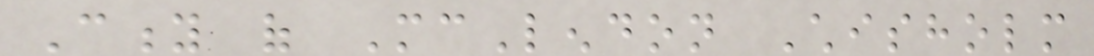City of McLendon Chisholm
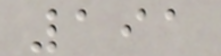191
